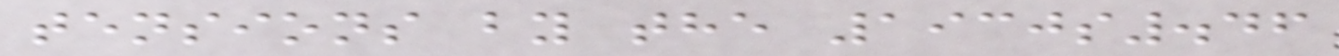tensions by the 1930s.46
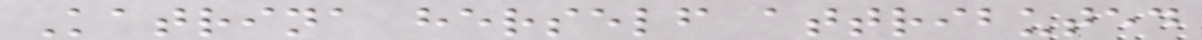Katrina herself attributed
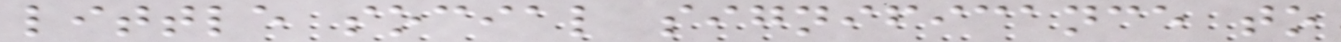little social significance to
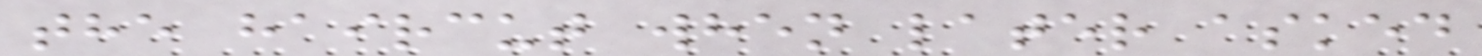the haircut when later asked
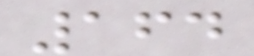164
